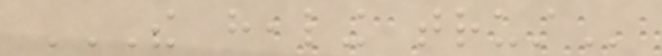THE HEALING TRUST
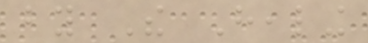by The Healing
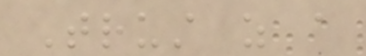Trust as a
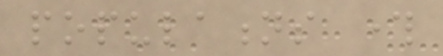populations through
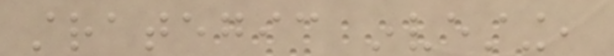strategic investing,
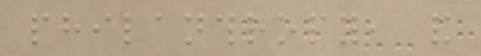philanthropy, and
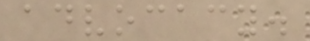advocacy.
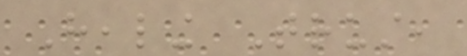Healing Trust,
